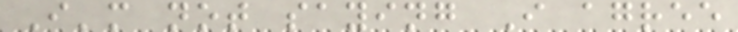I'm not saying I agree
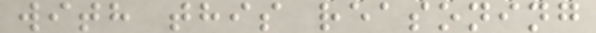with this reasoning
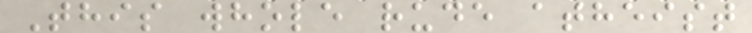This whole rude atheist
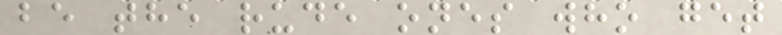be the rude ones who get
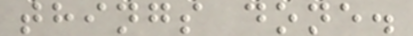things done.
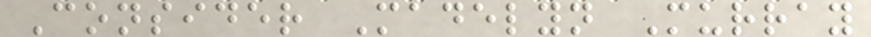Consider Madelyn Murray
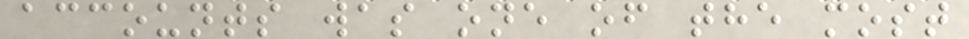accounts was one of the most
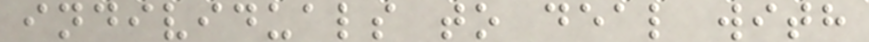individuals to deal with
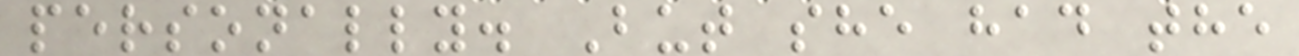personally. But she had the
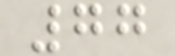77
